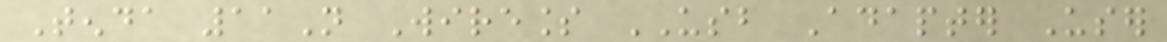Tenda 11N Wireless USB Adapter User
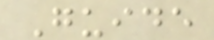Guide
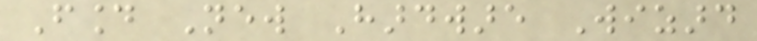Found New Hardware Wizard
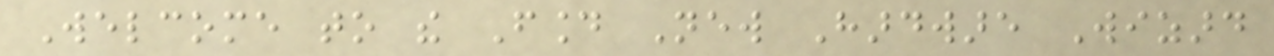Welcome to the Found New Hardware Wizard
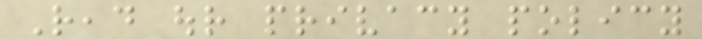Read our privacy policy
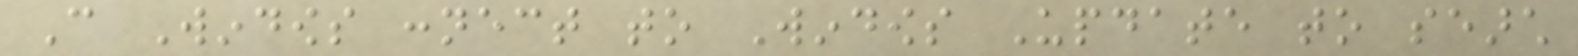Can Windows connect to Windows Update to search
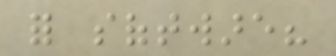for software?
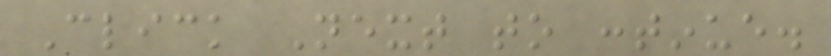Click Next to continue.
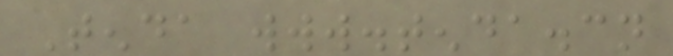Tenda www.tenda.cn
